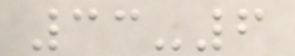33-6
